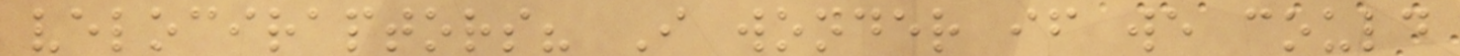velociraptors? I wonder if we could
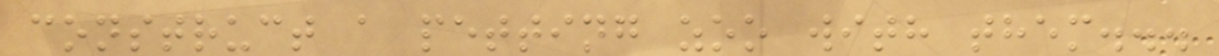construct a petting zoo with them...
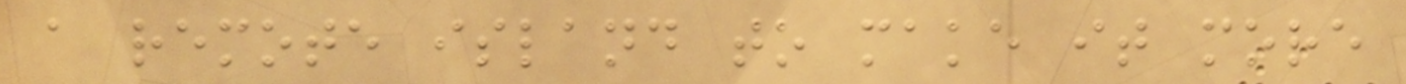a remote island to make it more
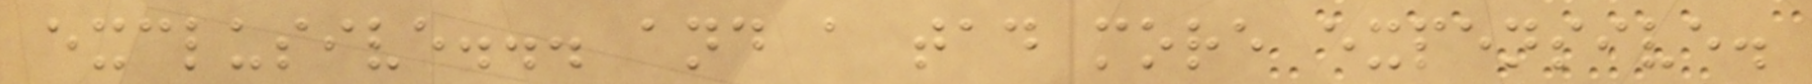exclusive... and a tad more expensive.
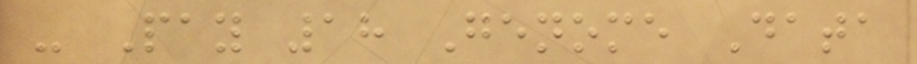- Pay 18 Genome Data
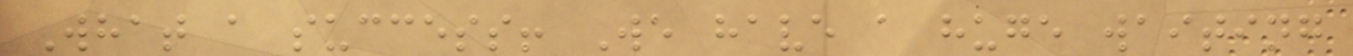What a success! We have a huge waiting
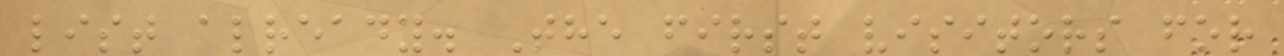list already. The first visitors for
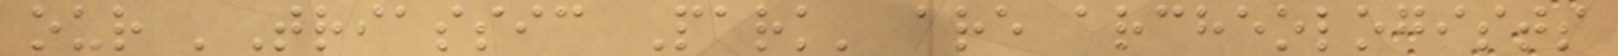our 'Triassic Park' are archeologists
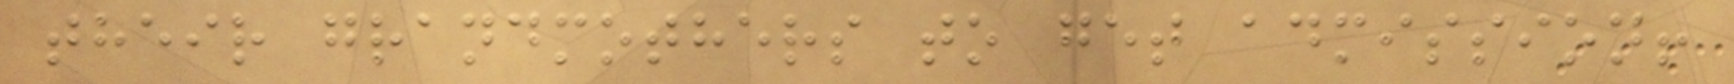their grandmothers to get admission!
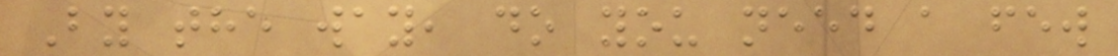By the way, do you need a few
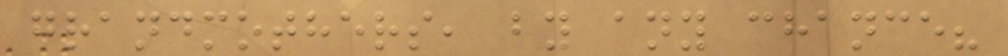grandmothers, by any chance?
